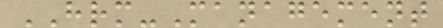HRM-Management
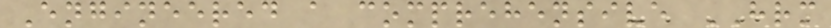Engineered a comprehensive HRM
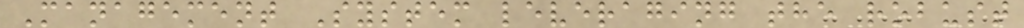Management System leveraging the robust
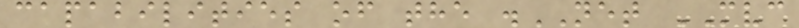capabilities of the .NET MVC
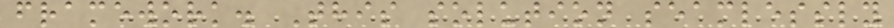framework. This solution seamlessly
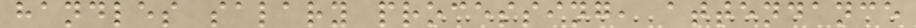handles salary processing, attendance
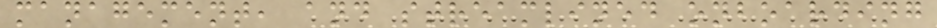management, and streamlined onboarding
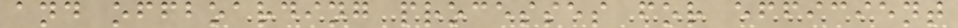and offboarding processes for efficient
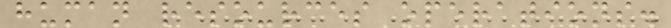human resources operations.
